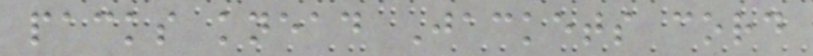packs knead Jackets cord
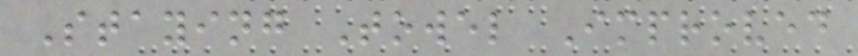Staying Towel Improved
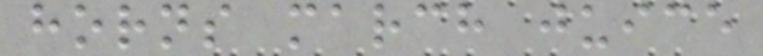horns march juice
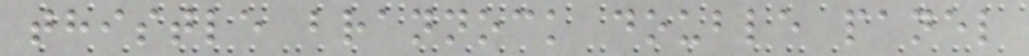thistle brannock double panel
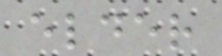elder
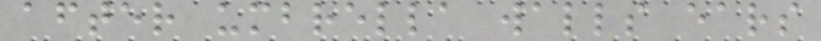after umbrella walls ears
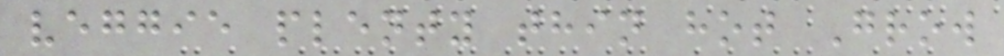veggie plenty thin hot Grow
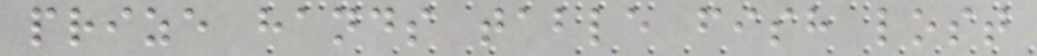prize hands table fish lost
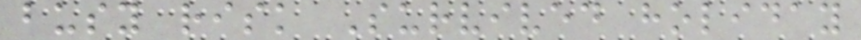busy risk Survived holiday
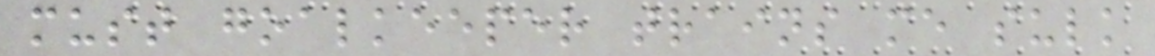must goalkeeper trains me sulk
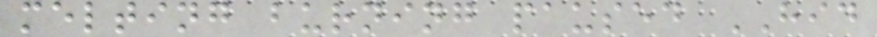melting burning paused HID
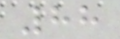88
